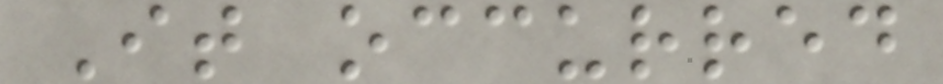It occurred
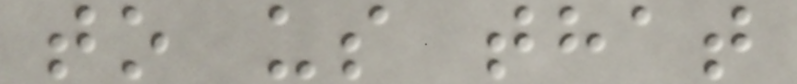to us that
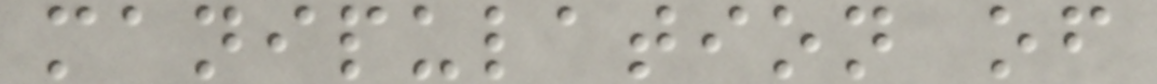manipulation of
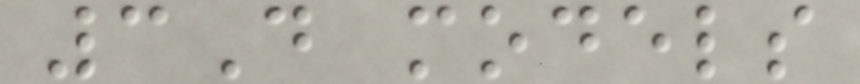3D models
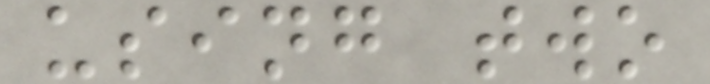using two
